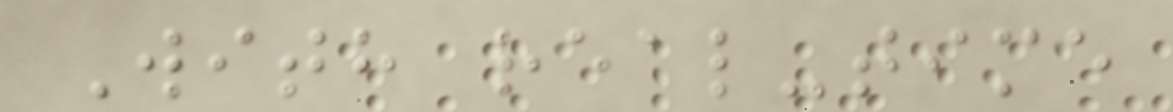With real-time
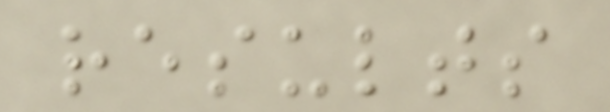results
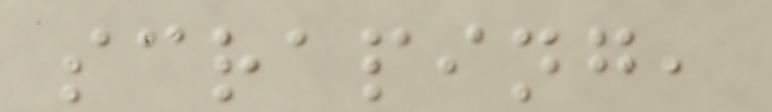scraping,
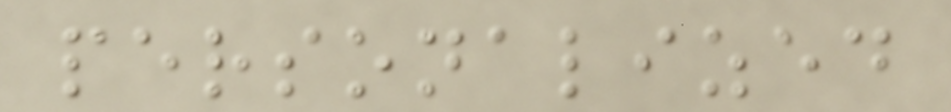personalized
